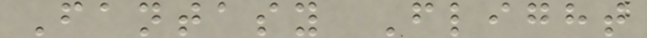Fantasy Flight
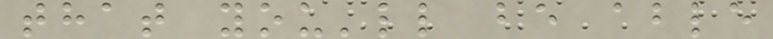that you'll be able
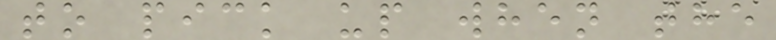to pick up when the
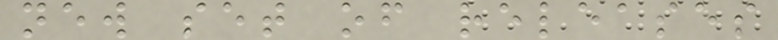new set of releases
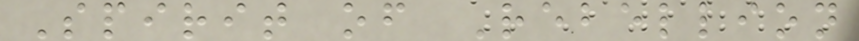Spirit of Rebellion
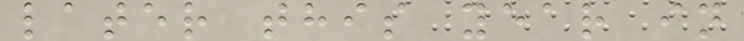later this year in
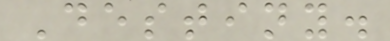Destiny.
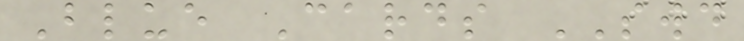Blue Cards SWD
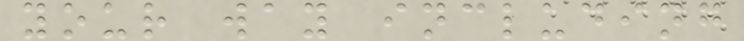your way including
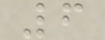6
